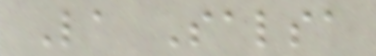La Salsa
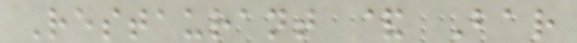Restaurant & Bar
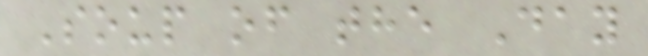Soup of the Day
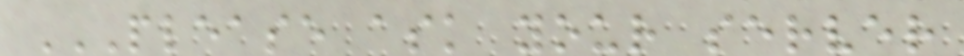PLEASE ASK YOUR SERVER
